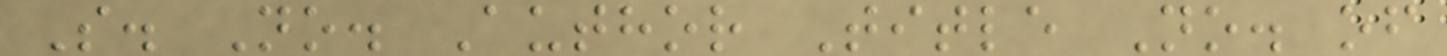S. No. Author Title No. of
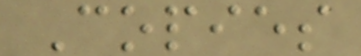Copies
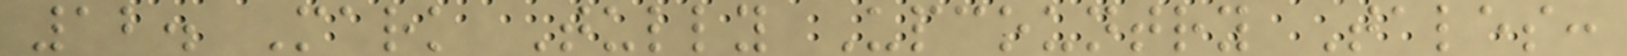12. Mark Tully Upcountry Tales:
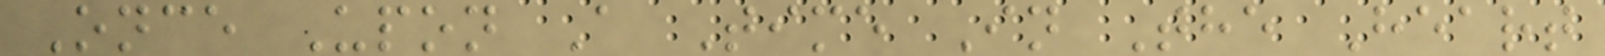Once Upon A Time In The Heart
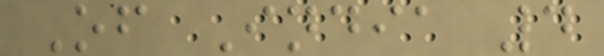Of India 4
